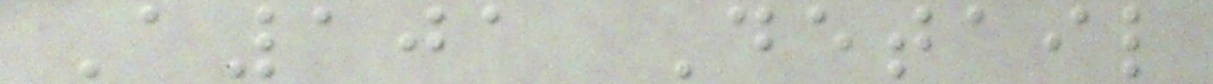A101 Detail
